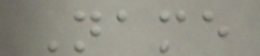Name
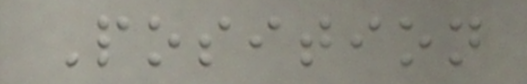Position
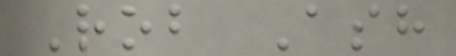Rob Ash
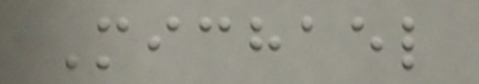Michael
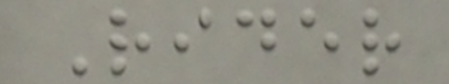Rider
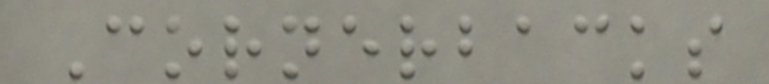Cornerbacks
